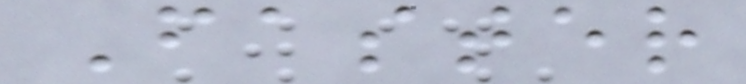Faster
